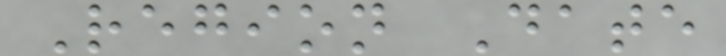Region Date
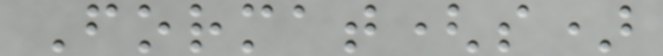Format(s)
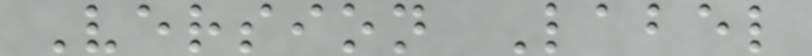Version Label
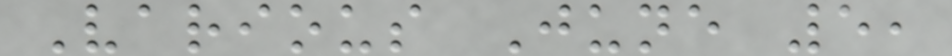Various June 5,
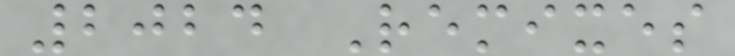2024 Remixes
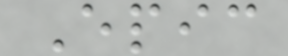Epic
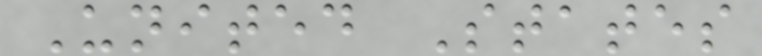United States
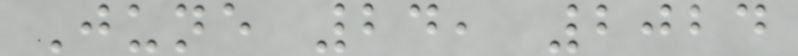June 24, 2024
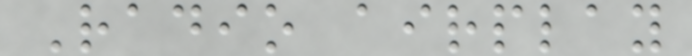Radio airplay
